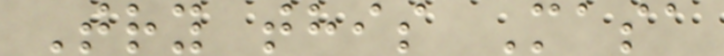Try this Masa
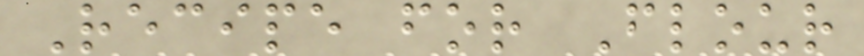Recipe for Flour
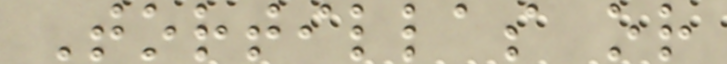Tortillas or
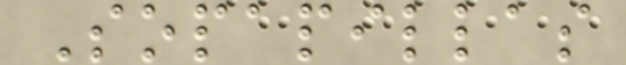Sopapillas
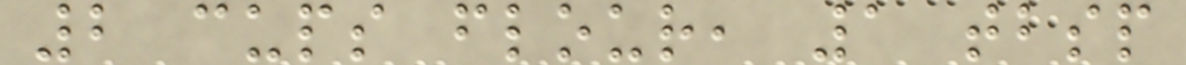2 cups flour, 1 tbsp
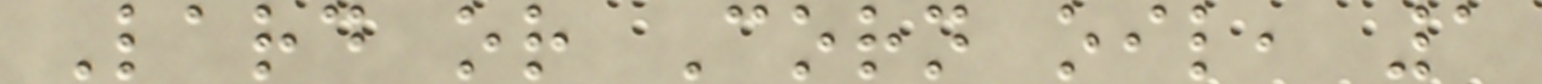Lard or Corn oil, 1
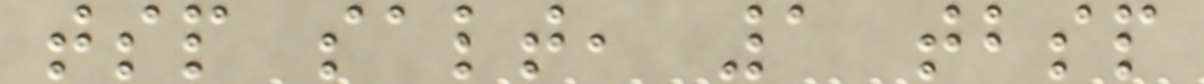tsp salt, 1 tbsp
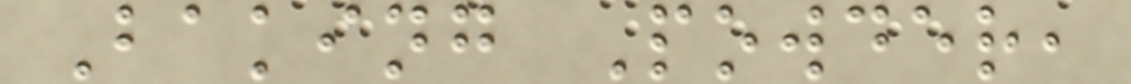Baking Powder,
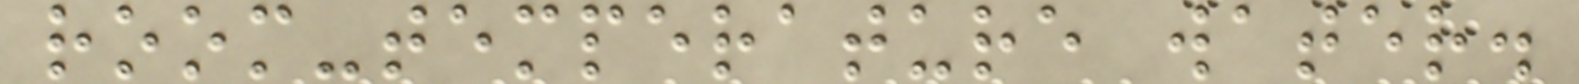room-temperature water.
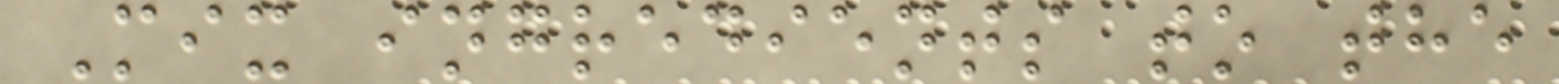Mix ingredients to the
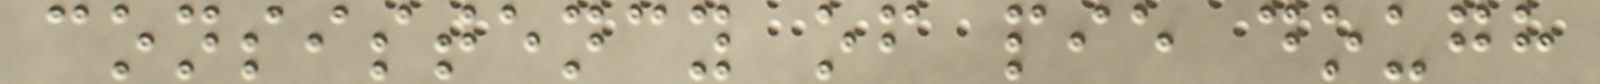consistency of pie dough
